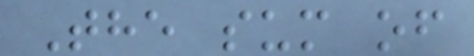The sum of
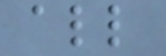all
